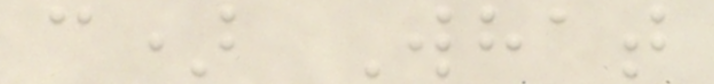c) What
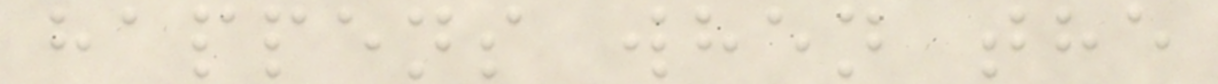happens when the
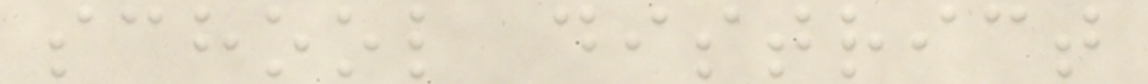school district
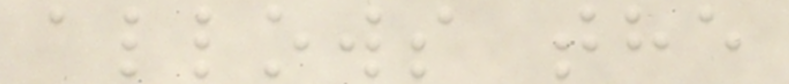allows the
